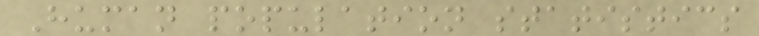Human population statistics
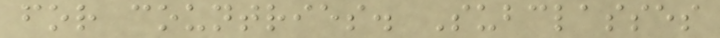for countries. Subclasses
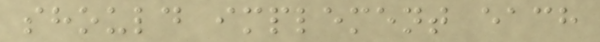should implement each
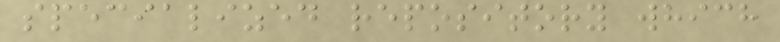specialized repository which
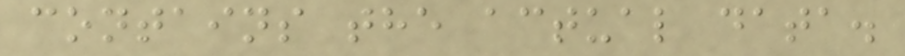contains the actual data.
